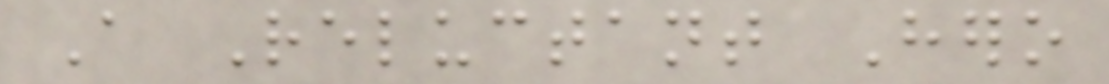A Reluctant Hero
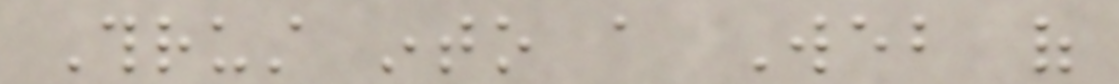Thrust into a Web of
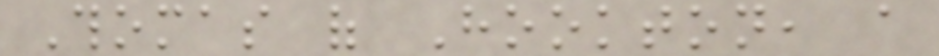Thomas of Hookton, a
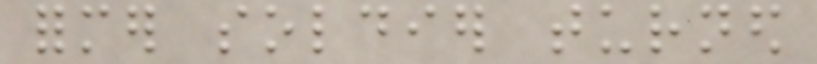former soldier turned
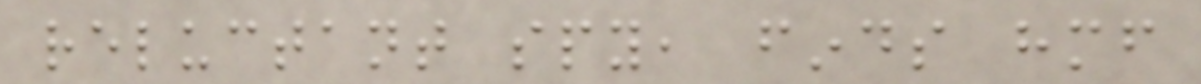reluctant spy, finds himself
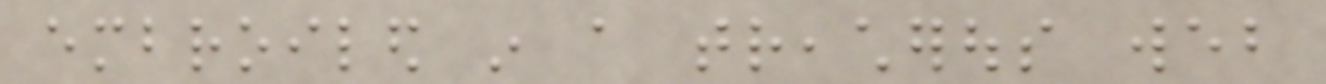embroiled in a treacherous web
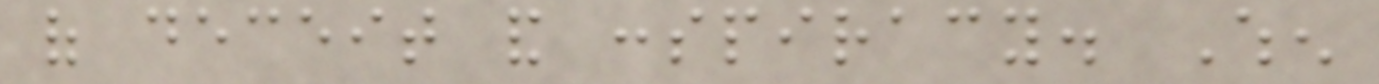of deceit and conspiracy. When
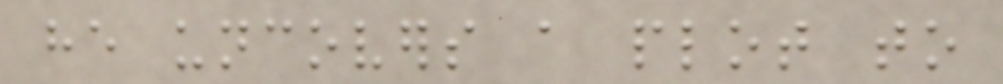he uncovers a plot to
